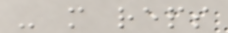- more reps
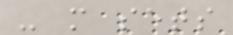- more sets
